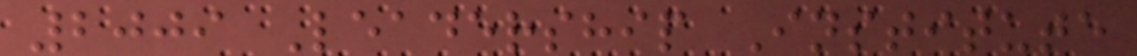2009 Leadership Institute
